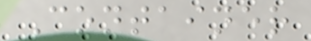Container
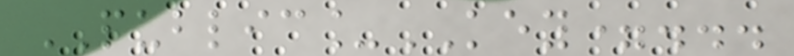PUBLIC_KEY=...
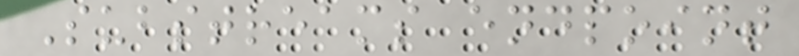Substreams endpoint
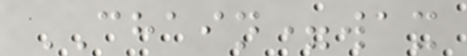CHAIN=wax
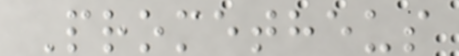Prometheus
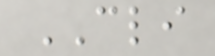CLI
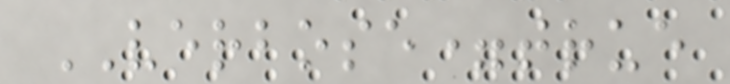VERBOSE=true
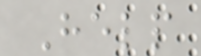Help
